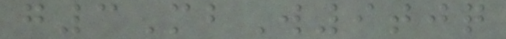g3MbW9tjq
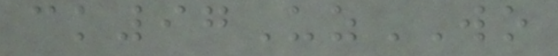ck97UzWO
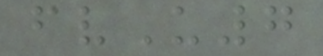fvU7
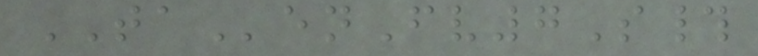TAenFv7S#
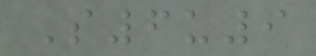S6u9
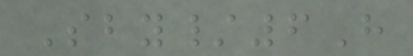Sby/6H
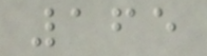165
